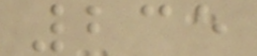235
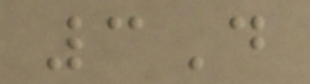3D
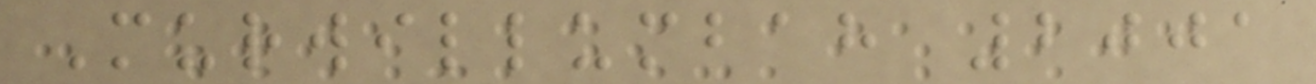Murwillumbah 2001
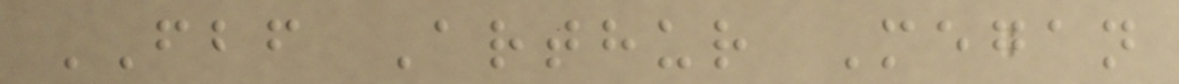FBF Arthur Megan
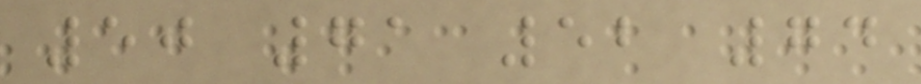50 71 52 74
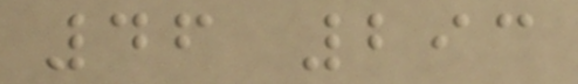46 293
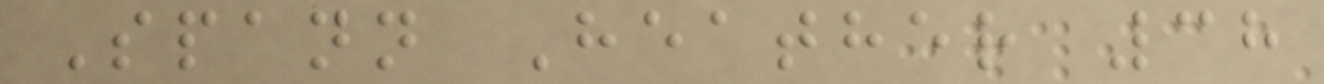Spann Heather 38
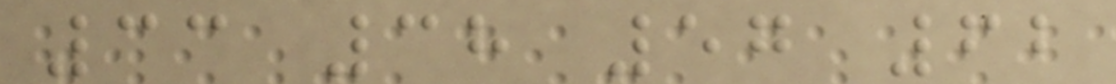33 38 57 62
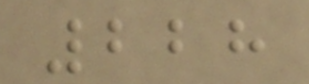228
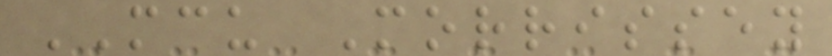MCU Morrissey
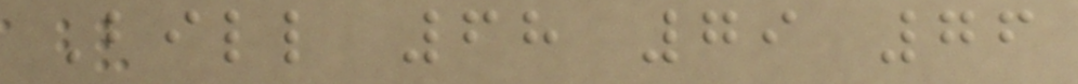Bill 68 79 76
